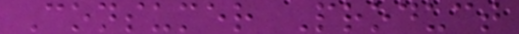Consumer Product
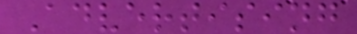Advertising
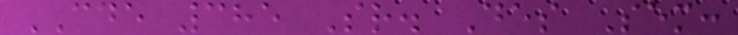CDE 385 Sr. Des Sem:
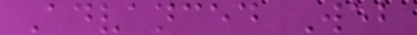Advanced Web
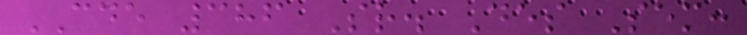CDE 386 Sr. Des Sem:
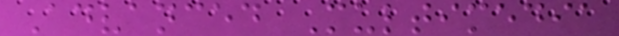Advanced Multimedia
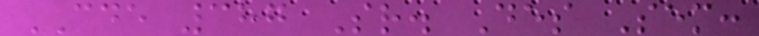CDE 387 Sr. Des Sem:
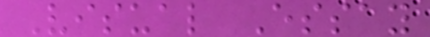Visual Essay
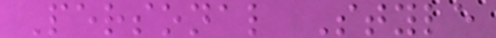Personal Style
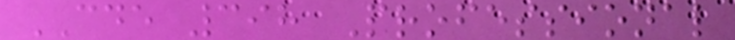CDE 398 Professional
